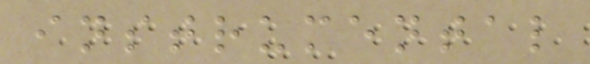instrumental
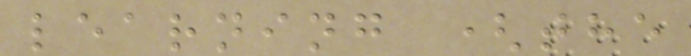learning (the
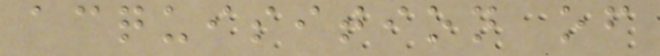acquisition of
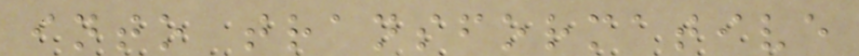into transformative
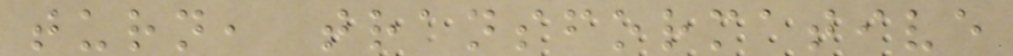turn, transformative
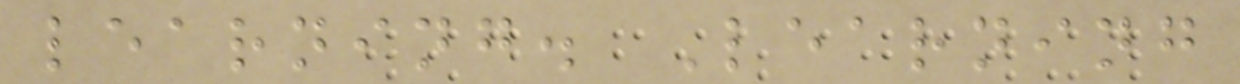learning. Learning
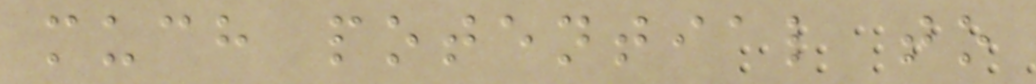much potential to
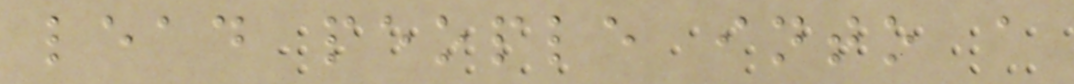lead people into a
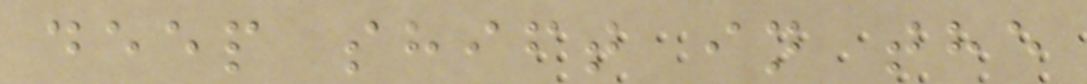deep shift in the
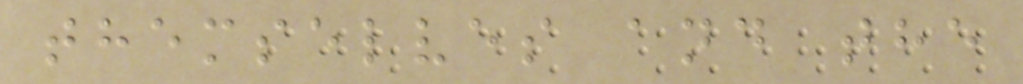themselves and the
